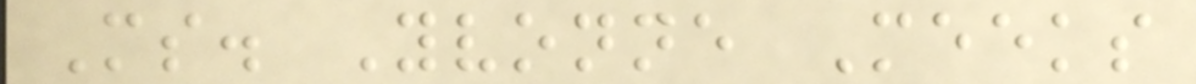Ms. Yvonne Meeks
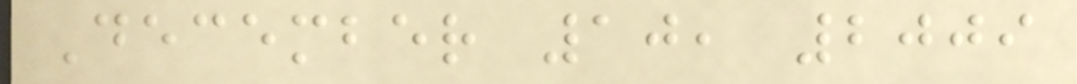December 10, 2009
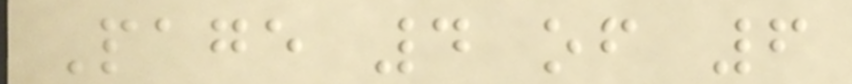Page 4 of 6
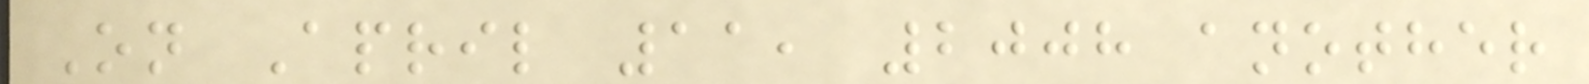On April 11, 2008 another
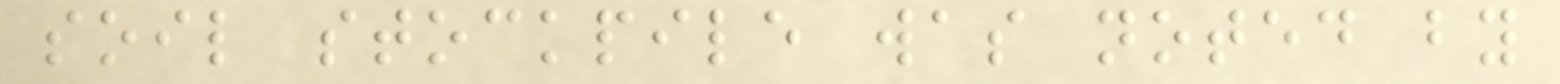soil stockpile was noted by
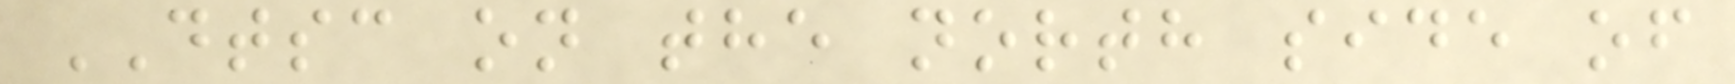DTSC on the north side of
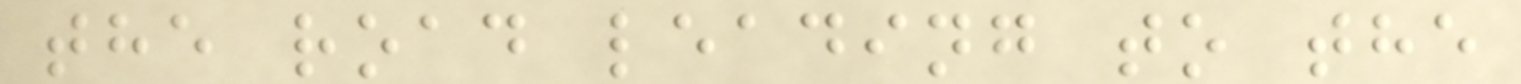the road leading to the
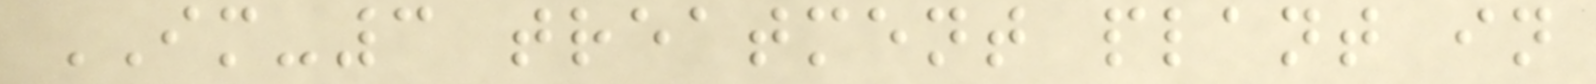IM-3 treatment plant in
